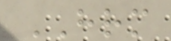HRM
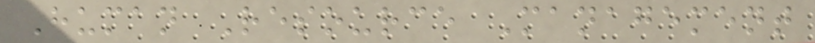Human Resource Management
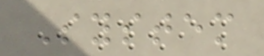System
